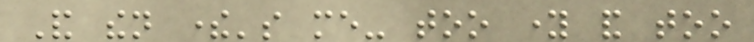And then there's me- too young and too
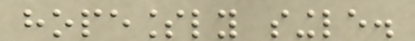hopelessly single.
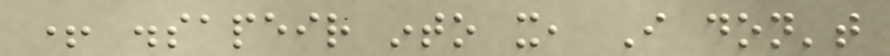+ dissapeir into it, I don't
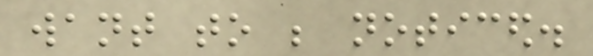want to be noticed.
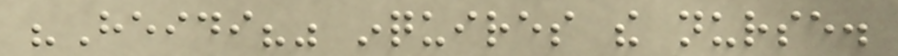"Heidi?" inquires the nurse.
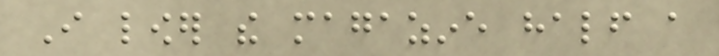I lower the magazine half a
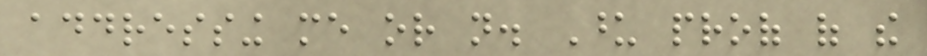addressing me or not. Upon proof of the
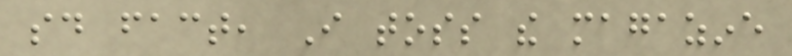said fact, I toss the magazine
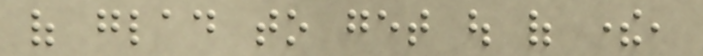of glad to get out of there,
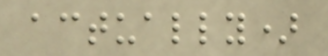actually)
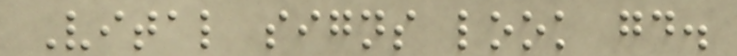Vital signs look good.
